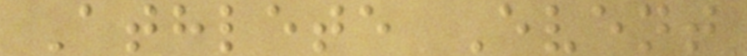Athlete Event
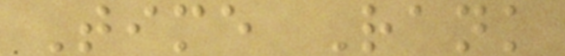Time Rank
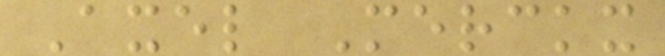Axel Merckx
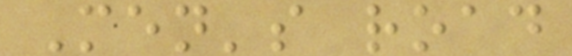Men's road
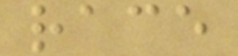race
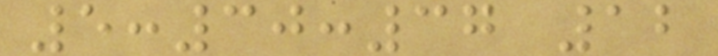5:30:37 12
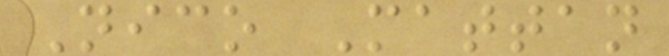Nico Mattan
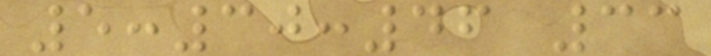5:30:46 33
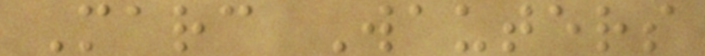Marc Wauters
